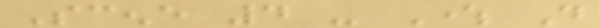Scene 4 - Where Do
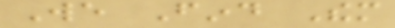We Find Them
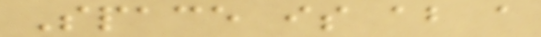Space is about a
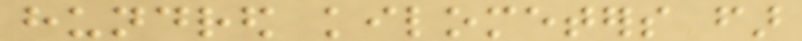hundred kilometers far
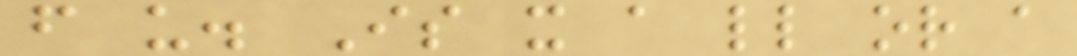from us. Is it a little or a
